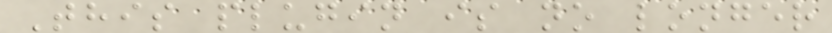This plugin is no longer
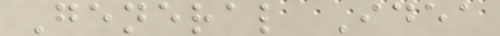General Idea
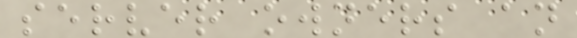server owners an
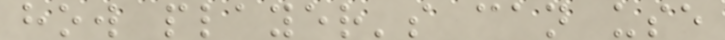how player's can use
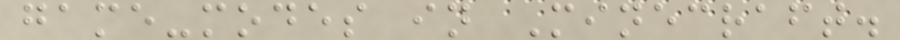game-modes in Minecraft.
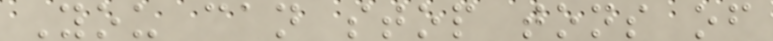You can stop tons of
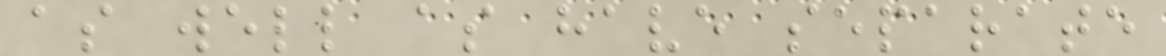as well as have separate
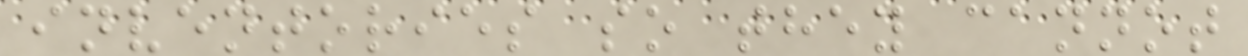inventories so they cannot
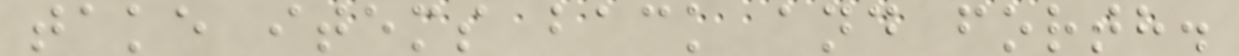take items back and forth.
